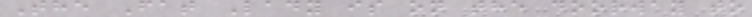The Fat Lady is on the doorway to
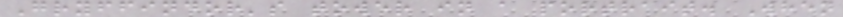Gryffindor's tower in a portrait. When
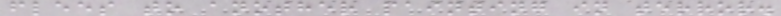flees to another painting in terror.
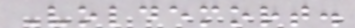Voldemort.
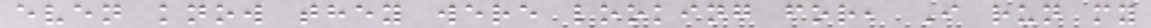even know they were looking for, I run my
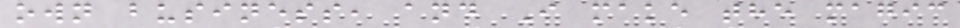own business, and I make the magic
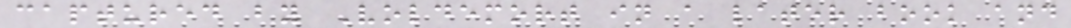captured by Voldemort in a later book and
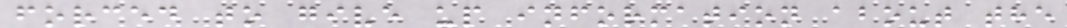forced to give up information about the
